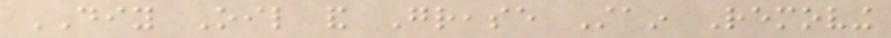DIY Oil and Grease Stain Removing
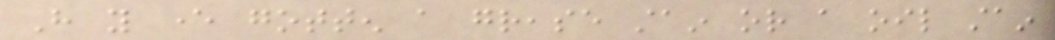Have you ever gotten a grease stain or a oil stain
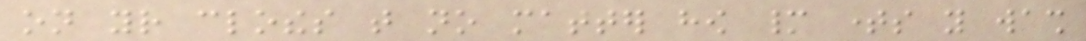on your clothes that no matter how many times you wash
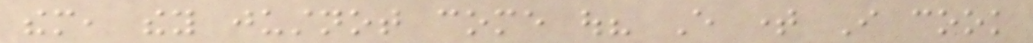them, they justnot come out? Every time I cook
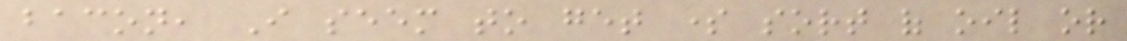bacon, I seem to get some sort of oil or
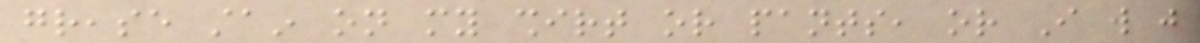grease stain on my shirt or pants, or I will just
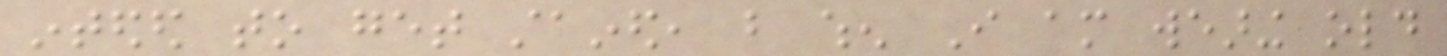inteded to get stained, but when I am wearing old
